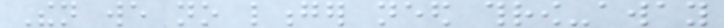Then we no longer need throw-away
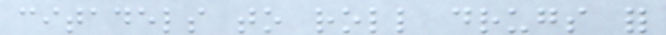citadels to roll drugs for
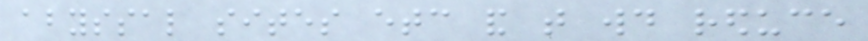abyssal sites etc and that would reduce
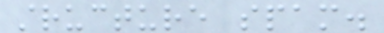structure spam.
